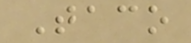Taco
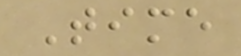Time
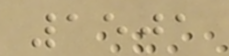1501
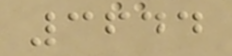3644
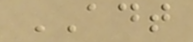ADT
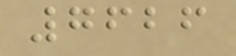7626
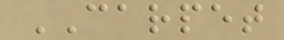CARPET
